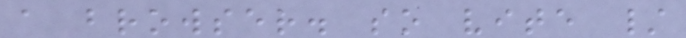a browser. so vite /
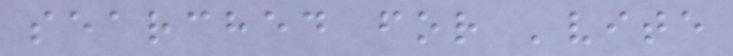searched for 'vite
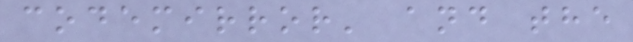codemirror' and the
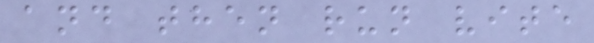and then run vite
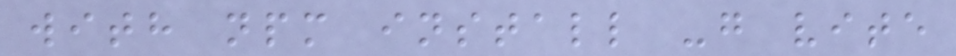with npm install -g vite
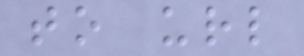to url
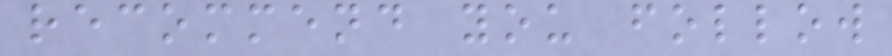recommend you follow
